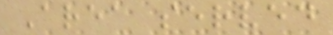Area served
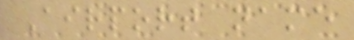Airport name
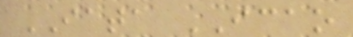IATA ICAO
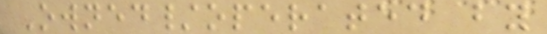Owned/operated by
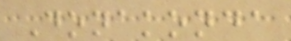Donakonda
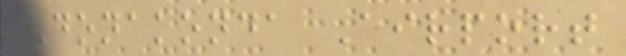Donakonda Airport
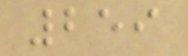259
